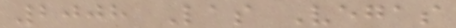2008 Las Vegas
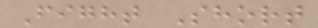Fight Short
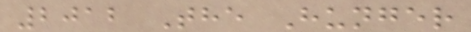2012 The Hunger
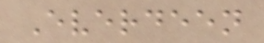Everdeen
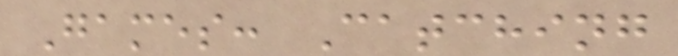Games: Catching
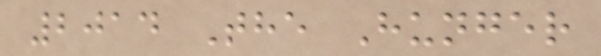2014 The Hunger
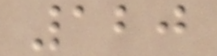120
